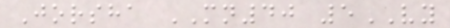Jorsha MN40 5VY
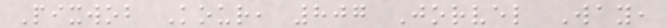Pixwob Kour, 807 Jorvel Way,
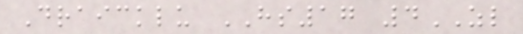Draicklu HS17 4ZL
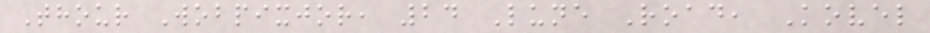Thour Wobpixjor, 24 Lune Road, Kovel
